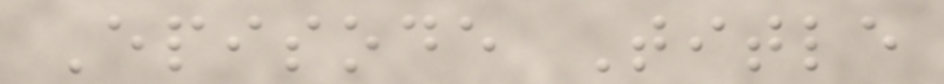Episode Title
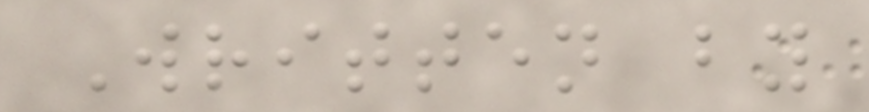Written by
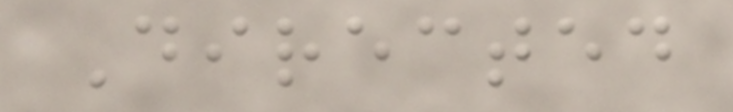Directed
